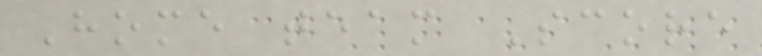Home team Score
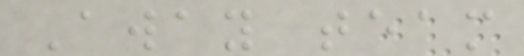Away team
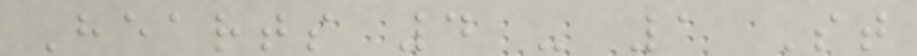Hearts 4 - 1 St
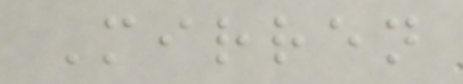Mirren
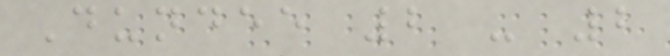Dundee 2 - 2
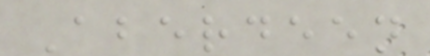Aberdeen
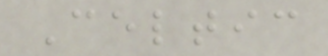Celtic
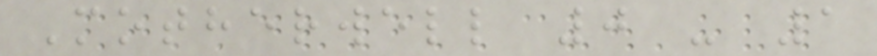Motherwell 0 - 1
